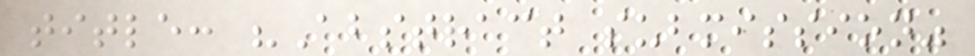title: "Abstract submission"
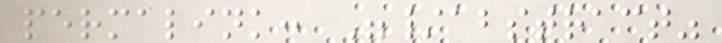permalink: "/abstract"
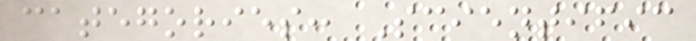categories: Scientific
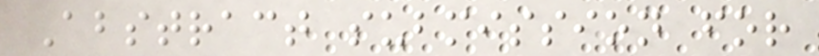Abstract submission for
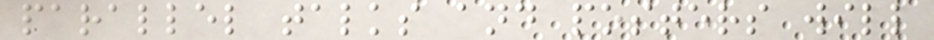parallel talks and posters will
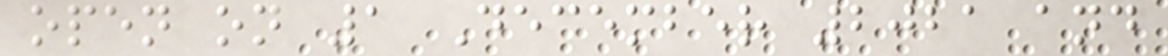open on 1 December 2021 and
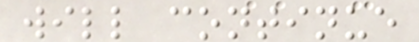will continue
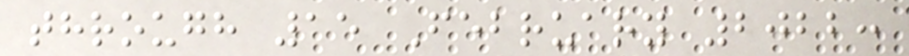through 15 February 2022:
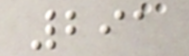291
